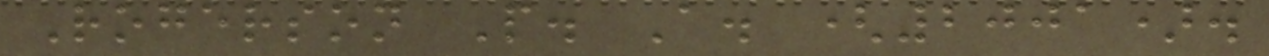Rogerson P. A. (2001).
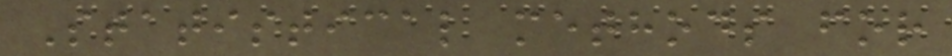Statistical methods for
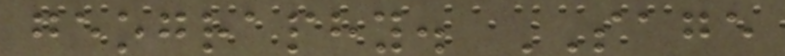geography. SAGE
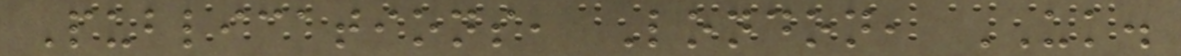Publications, London, UK.
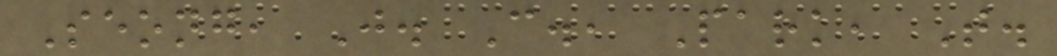Seong, J. C., Park, T.
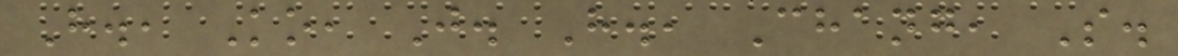H., Ko, J. H., Chang, S.
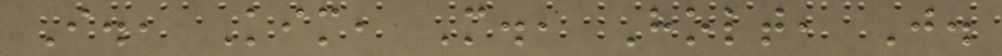I., Kim, M., Holt, J.
